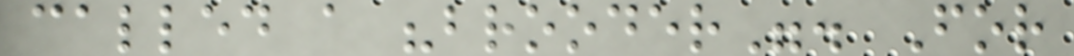called a "brooder". For
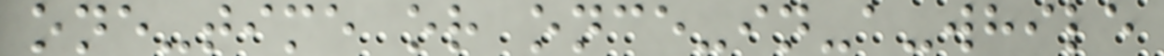one-time or once-in-a-while
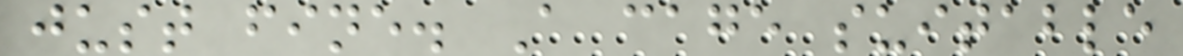just fine. A cage suitable
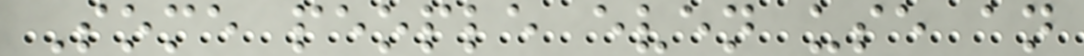Some people even use an
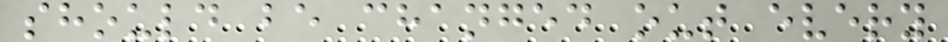should be changed out every
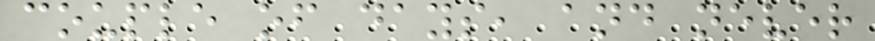couple of days, and never
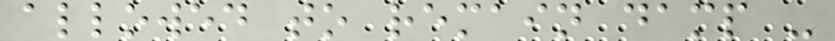allowed to remain damp -
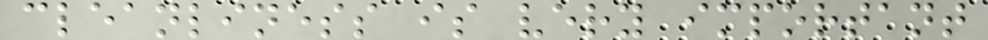cleanliness is very important
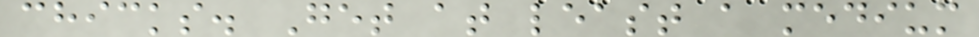chicks. Get at least a medium
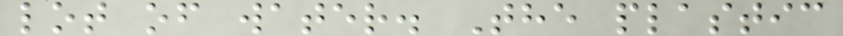lot of water. The plastic
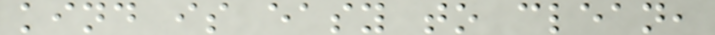kind is easy to clean,
